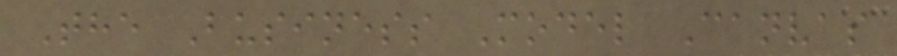The Business Model Canvas
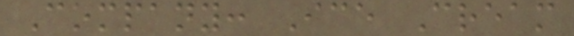Company: Ice Cream
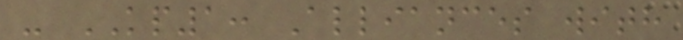- KP1: Alliances with
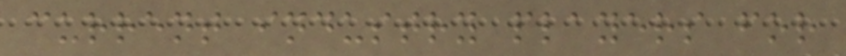current industry players for
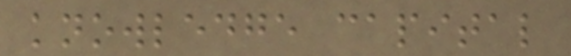knowledge capital
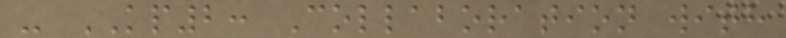- KP2: Collaboration with
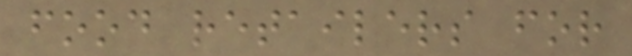food retailers for
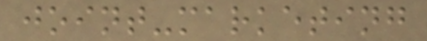joint-marketing
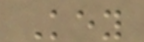Key
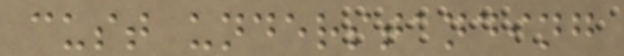cust understanding
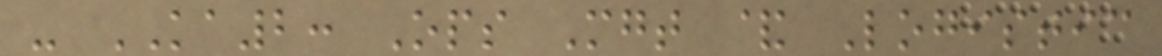- KA2: Ops Mgt & Logistic
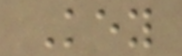Key
